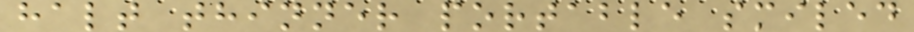halt thinner portable smiled
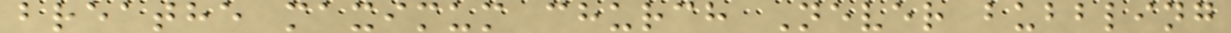breathe maximum church Never bubbling
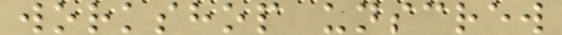workshop unscrew
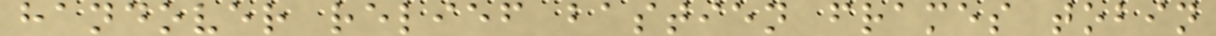handover relief bastien frames tobin
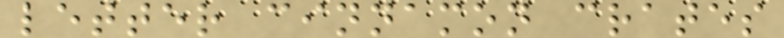letter cinnamon crates
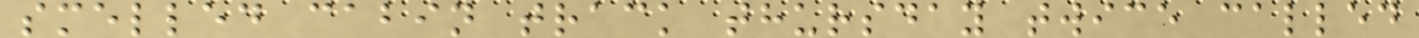smelled cabin track thursday twice called
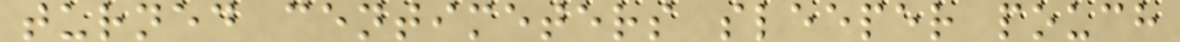turned centimeters sleeper pouch
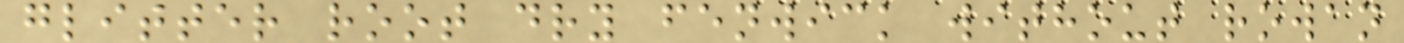glitter root dry fenwick without rowan
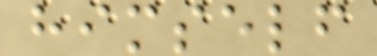himself
